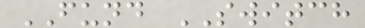FUND SWITCH
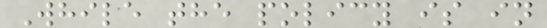While the policy is in
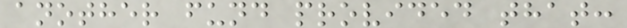another fund provided that:
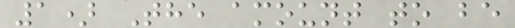1) The amount to be
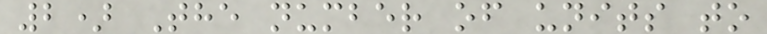2) The number of units to
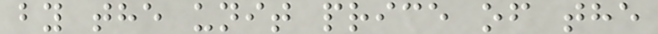by the unit price of the
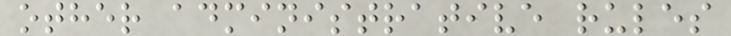other administrative rules
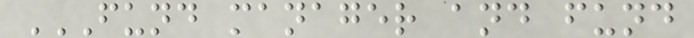FUND MANAGER AND FUND
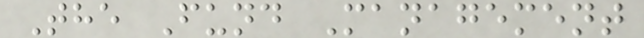The Fund Management
